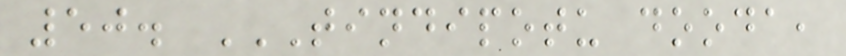50. TINDIPOTU DOODA,
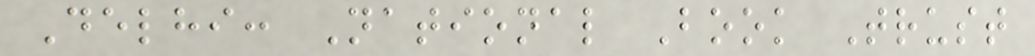Delhi: National Book Trust
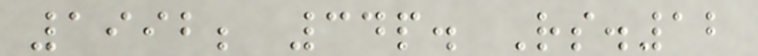1992; 34p. Rs.12
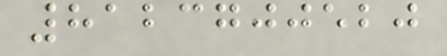8123700520
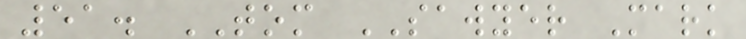51. TOM SAWYER Mark
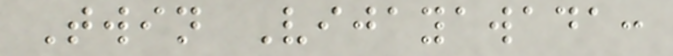Twin Vijayawada:
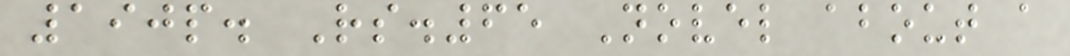190p. Rs.65 Novel about a
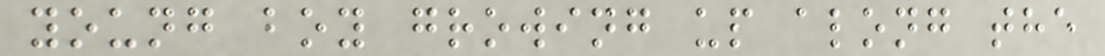young boy growing up along the
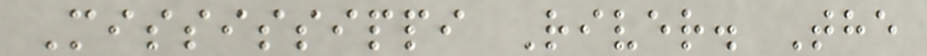Mississippi River. The
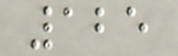125
